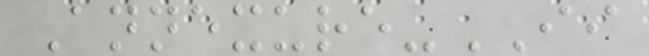Annexure-II
